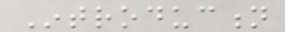Introduction
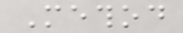Method
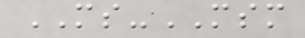MS-MSM
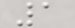1
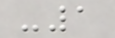-1
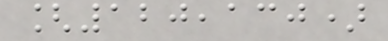[120,130)
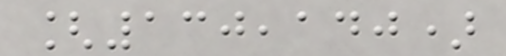[130,140)
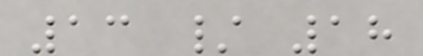13 / 18
